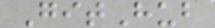GitHub
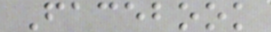Facebook
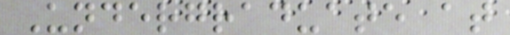Undergraduate at
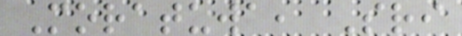Moratuwa, Sri
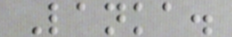Lanka.
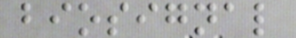biosignal
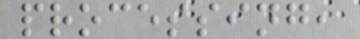processing,
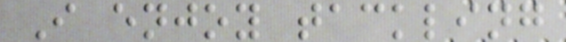I enjoy tackling
